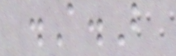.A.B
